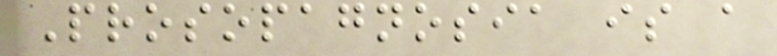Prosopagnosia is a
